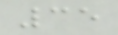35
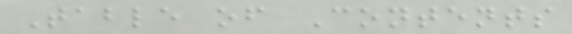Table of Contents
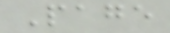Page
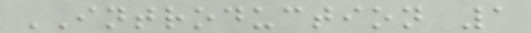INTRODUCTION 1
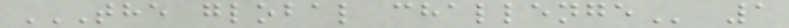THE GLOBAL CHALLENGE 1
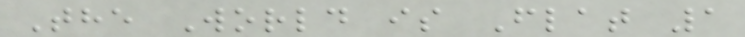The World is Flat 1
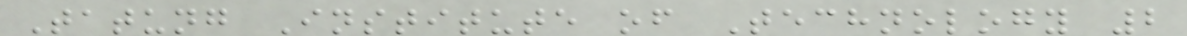Tatung Institute of Technology 2
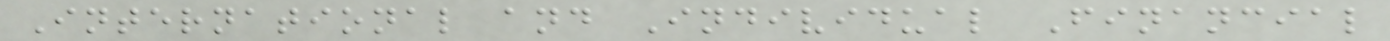International and Individual Financial
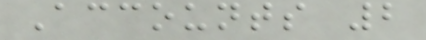Accounts 2
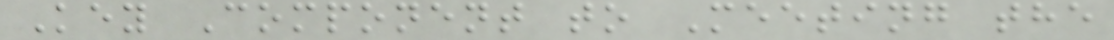Key Component to Meeting the
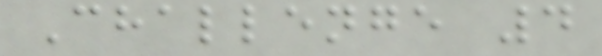Challenge 4
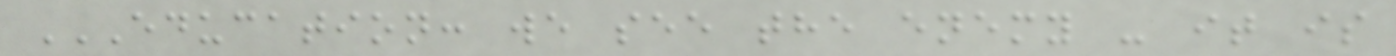EDUCATION: WE SEE THE ENEMY - IT IS
